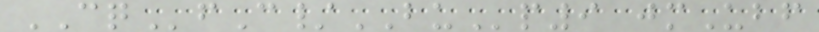CQfC/BUp9 jmUbf
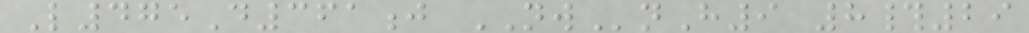L475D361j NWnH9 8#29
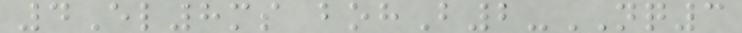4El8ms bohB2-NQ3
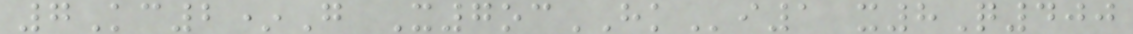7Kc2*G X7ocHKi1 x8Q400
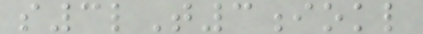s3lT3iokl
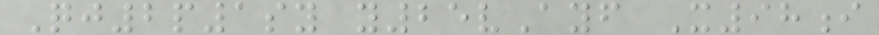Qj2p1sy y25vAyf X98i
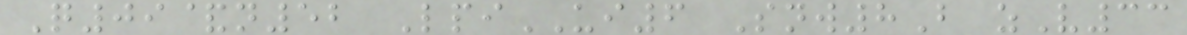Q09&n52 LpiUI6 Snw8B zV33
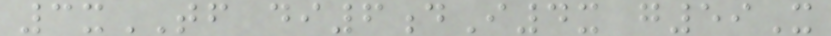3xTF di6dI4x g59X
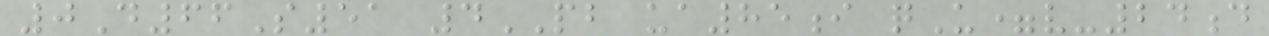0D66S51 4PB ua85i qU=v-24d
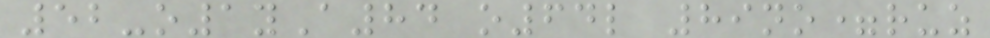52-o1yA84 o64l 89no=ruz
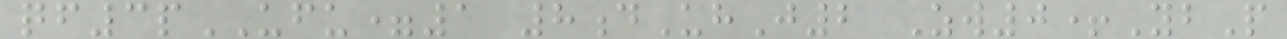qf3pUFU=1 8dUhJ2 Zw0+YbP
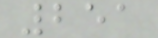251
